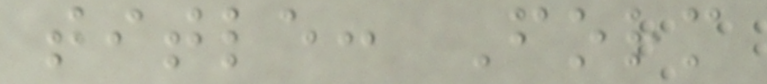title: Form
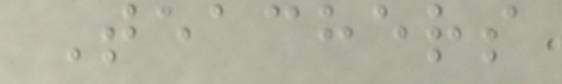Teachers
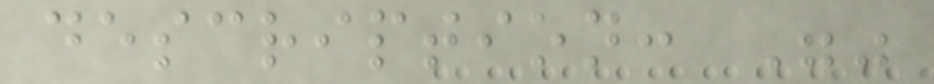description: ""
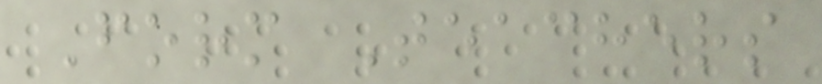Form Teachers
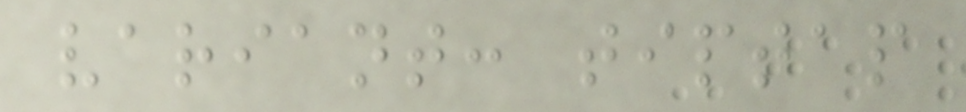variant: tiptap
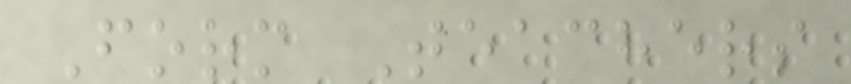Form Teachers
